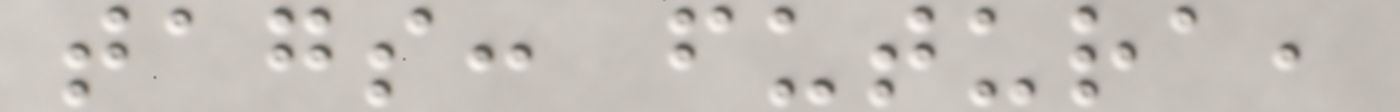tags: futura,
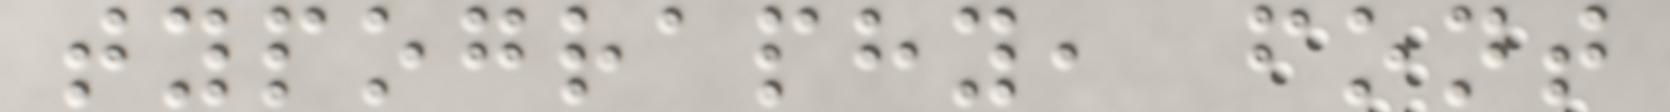typography, font
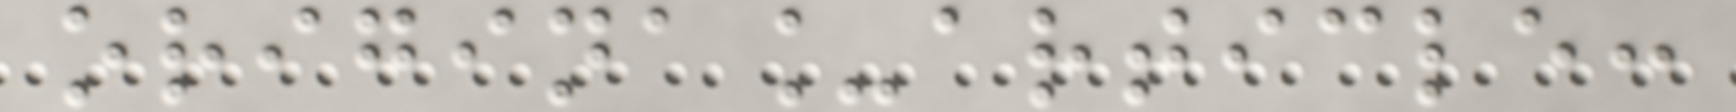origina_article:
